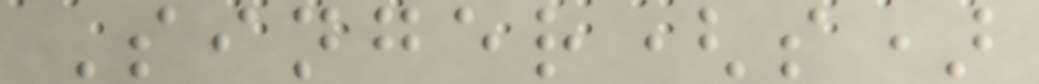Singer(s)
